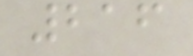216
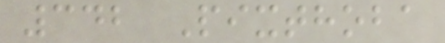342 Pixthoba
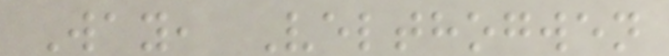Way, Velthogwen
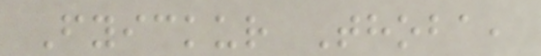Fyickur Thoba,
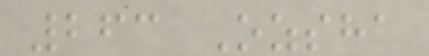263 Ozsha
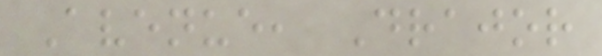Avenue, Drajor
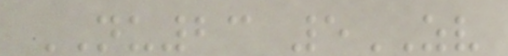NU23 5ZV
